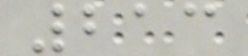213
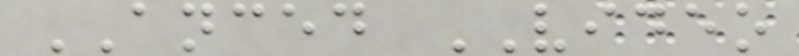ANCED VIDEO
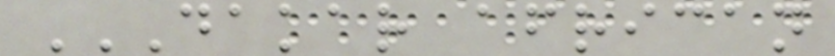DAKAR AFRICAN
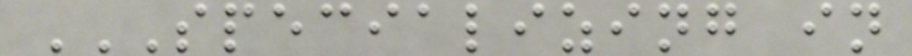SPECIALIZING IN
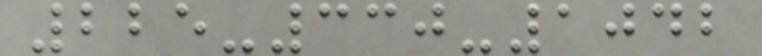225-330-1042
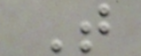T
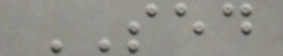SED
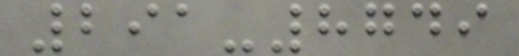291-8749
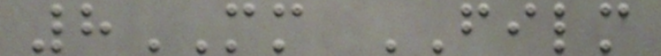8MM FILM
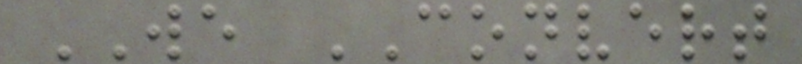WE CONVERT
